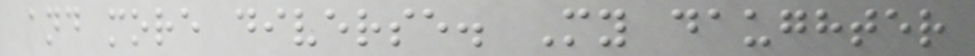and more diverse. My daughter
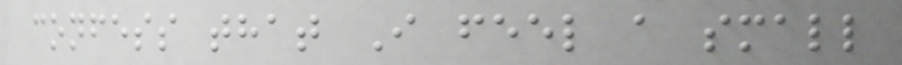confess that I feel a small
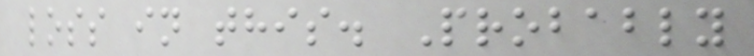loss in this. Probably
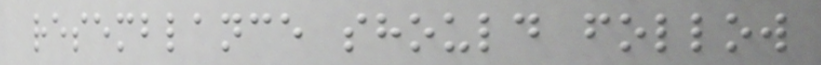resemblance should follow
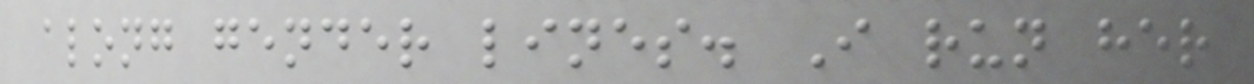along gender lines. I run her
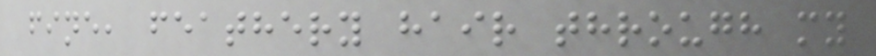fine, feathery hair through my
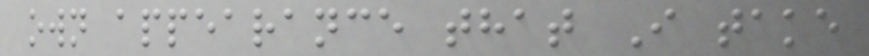own appearance that I take
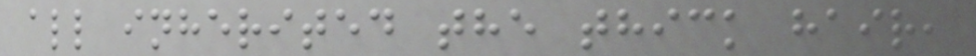all inherited the thick hair,
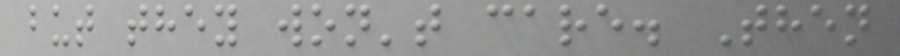but they won't care. Then
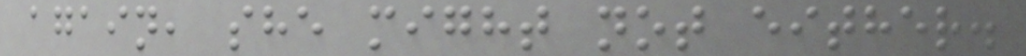again, she might not either.
